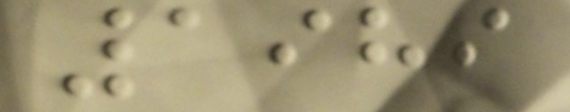1989
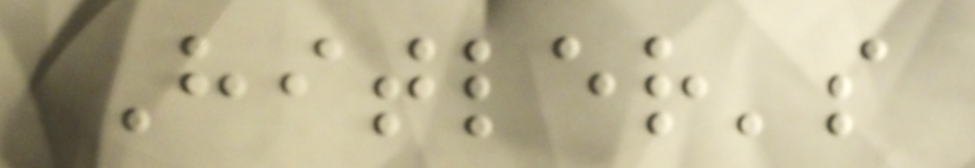Hitler's
